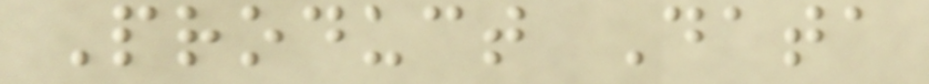Product Data
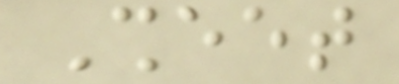Sheet
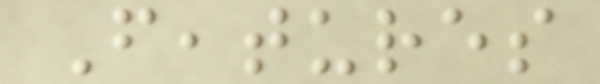Features
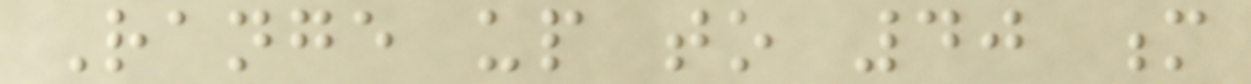Range up to 40 m
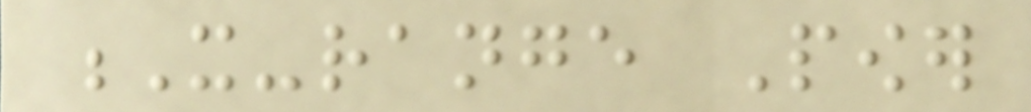X-range Power
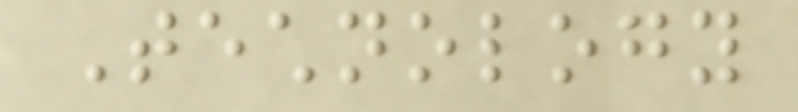Technology
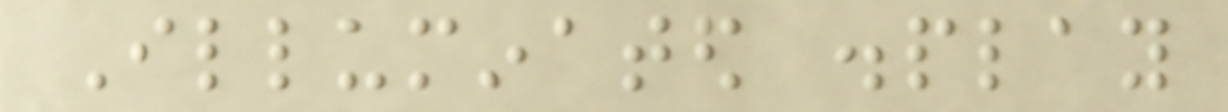Illuminated display
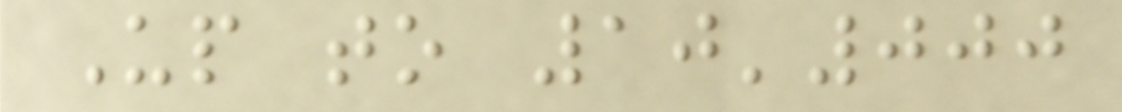Up to 10'000
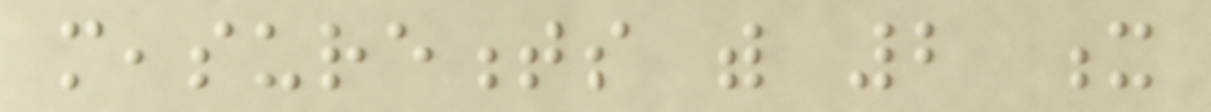measurements with 2 x
